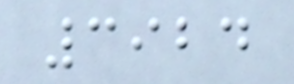3924
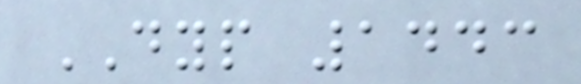DYP 1443
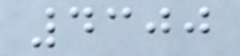4300
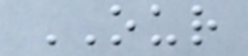OUR
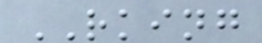RKING
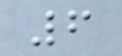6
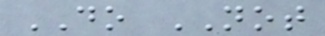DO NOT
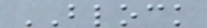BLOCK
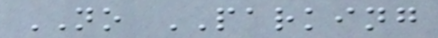NO PARKING
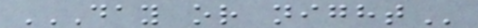DAY OR NIGHT
